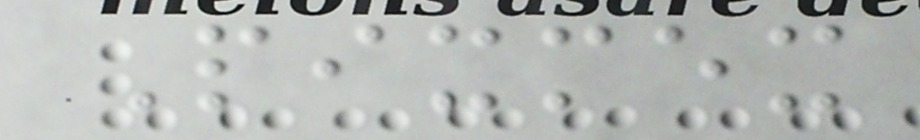Pixmex
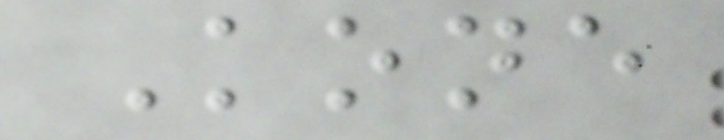Kone
